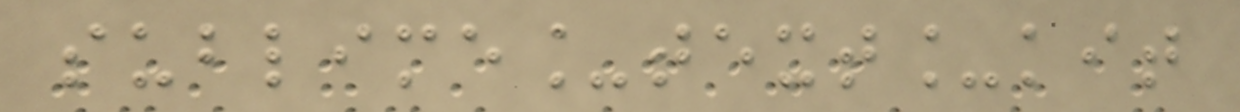sublime_text_kit
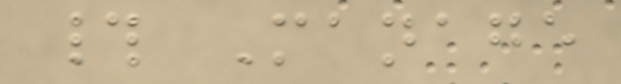# Manage
